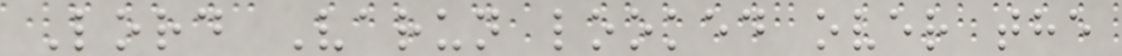Lord Varun looked over the
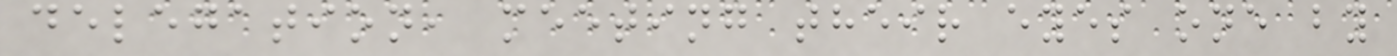delegation, meeting their eyes one by
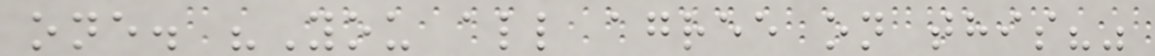one. "You all agree on this?"
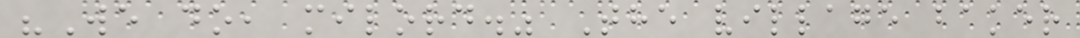"We do, milord." The village baker
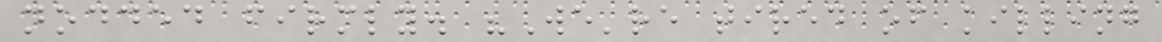nodded firmly. "We're tired of killing
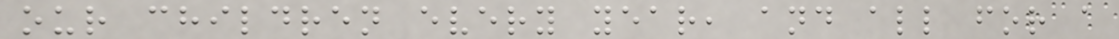our children every year, and all for a
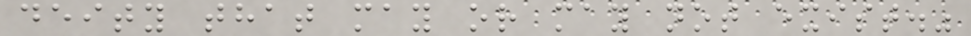deity that may or may not exist."
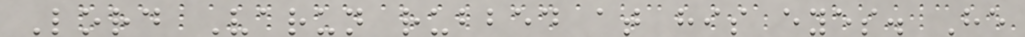Lord Varun rubbed at his eyes. He
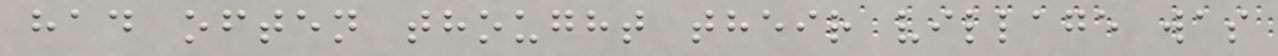had often thought their village was
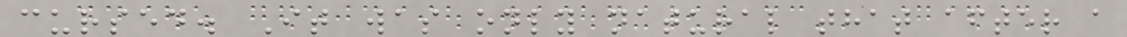cursed. It was only natural that after a
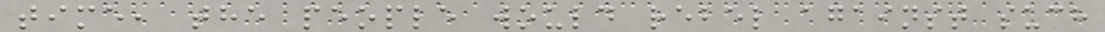time, the people would rebel against such
